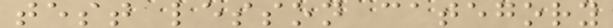test lesson category
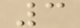3
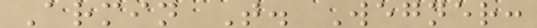Armin T. Wegner:
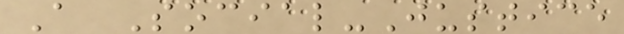A Social-Justice
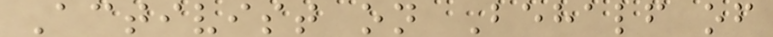Activist on Behalf of
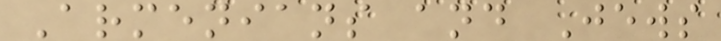Armenians and Jews
